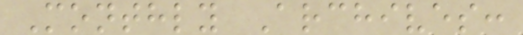Monthly Archives:
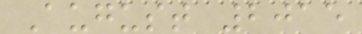August 2015
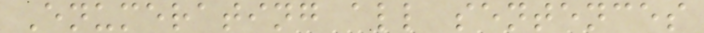Enumerating all sentences
